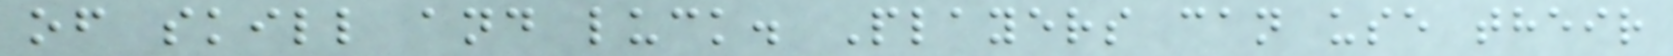of skill and luck. Players can use their
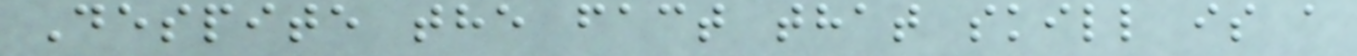Despite the fact that skill is a
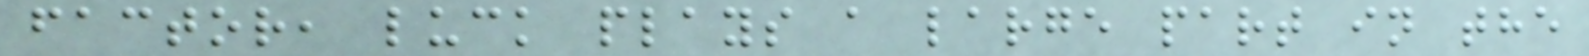factor, luck plays a large part in the
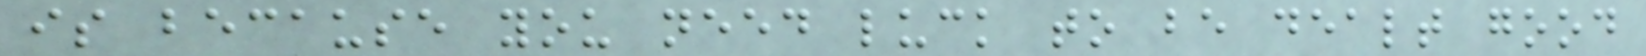is because you need luck to be dealt good
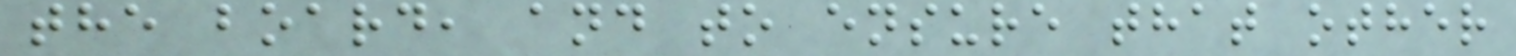the board, and to ensure that other
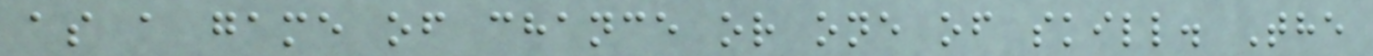as a game of chance or one of skill. The
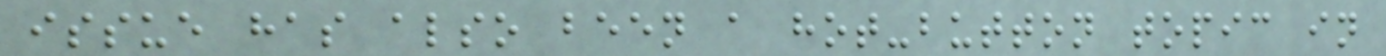issue has also been a hot-button topic in
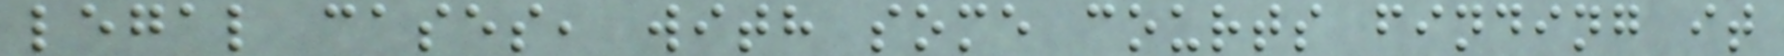legal cases, with some courts finding it
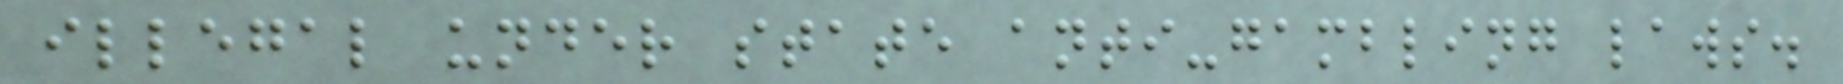illegal under state anti-gambling laws.
